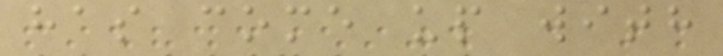has come up with
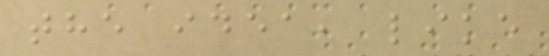the idea, like
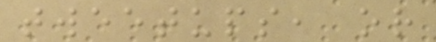tweetups, or
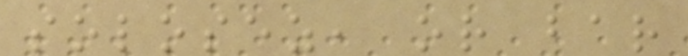solosez, or bar
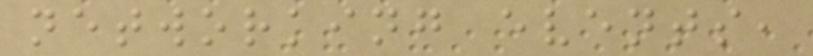networking events,
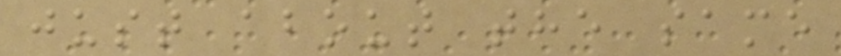just about the same
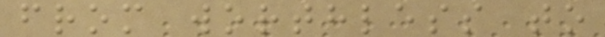from worthless to
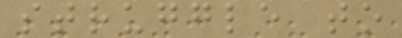struggle to
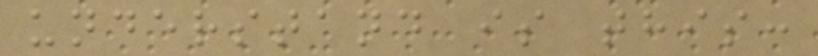understand is this:
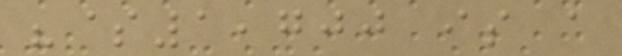"$1,700 is a
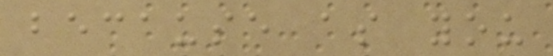because as you
